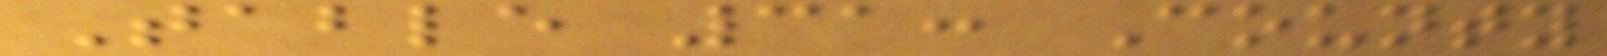Table 31: County
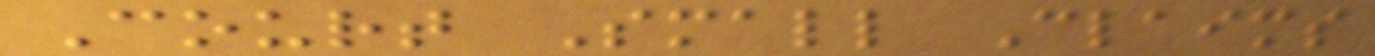Court Small Claims
